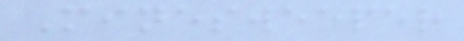Minesweeper
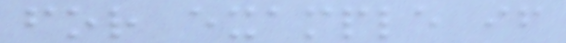for example if
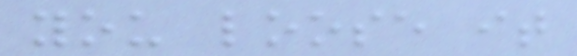you loose it
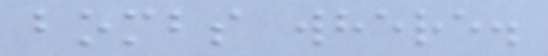bombs where.
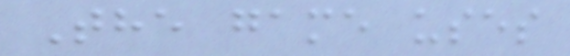The game uses
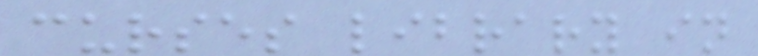curses library in
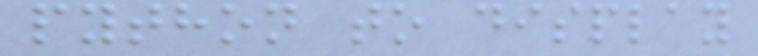python to display
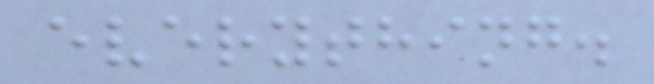everything.
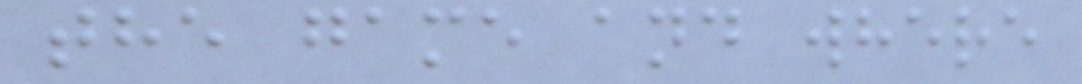the game and where
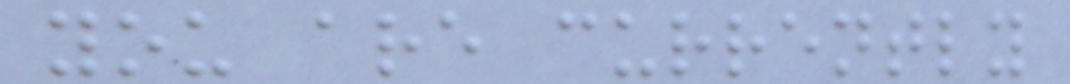you are currently
